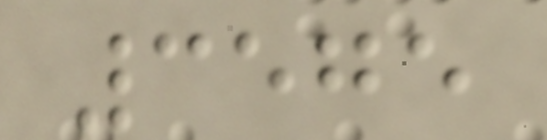3575
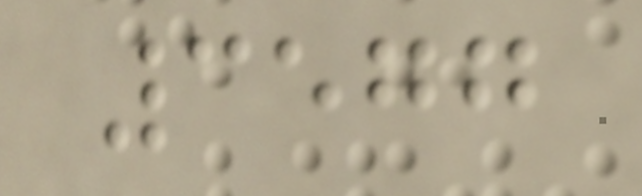3577
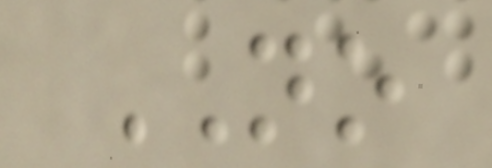NO
